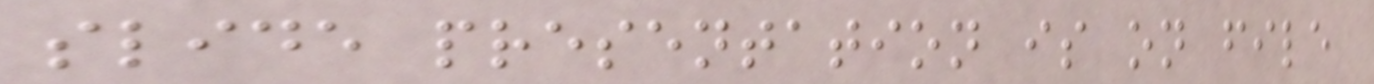slide presentation is on file
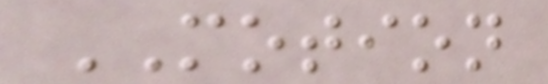MOTION
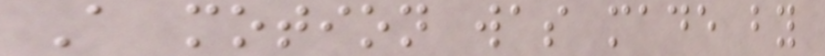A motion was made by
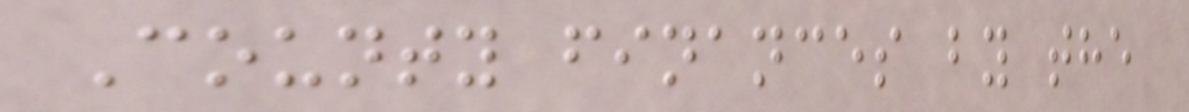County finances by the
